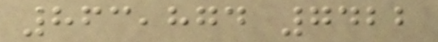863,874 7422
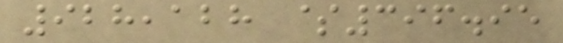928,128 $396.95
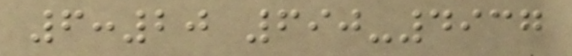6:20 690-4937
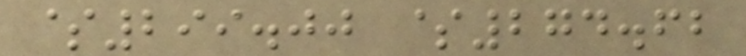$299.00 $274.62
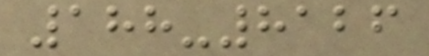188-8126
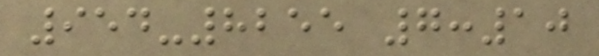954-8255 7:10
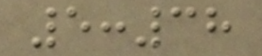5:38
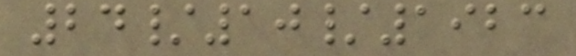24/10/1923
